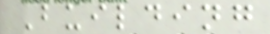Building
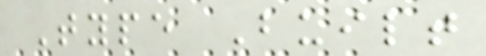Type Built
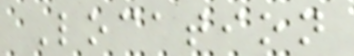Location
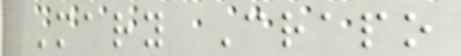Mary Crapo
